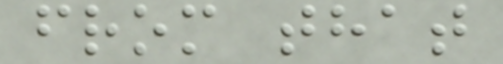from that
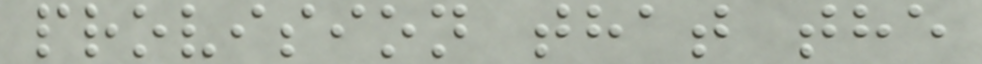provision that the
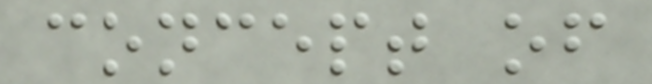concept of
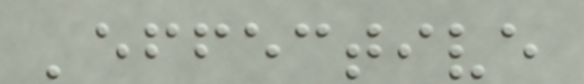'effective
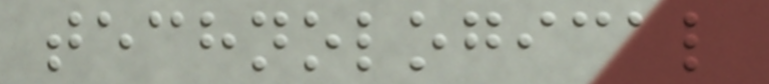technological
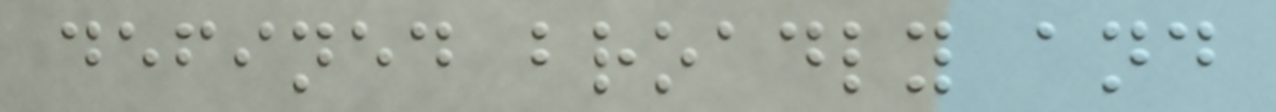defined broadly and
